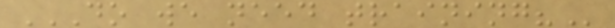DO WE NEED TRAINING?
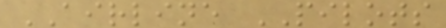AIRLINE PILOTS
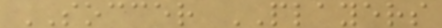SOCCER PLAYERS
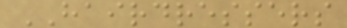HAIRDRESSERS
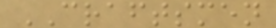CRAFTSMEN
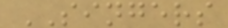SINGERS
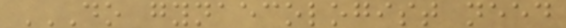DO GYNAECOLOGIST NEED
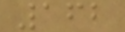162
